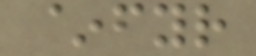~fyr
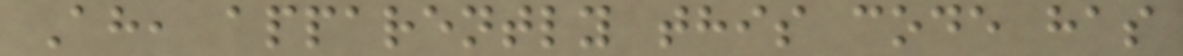Ah, apparently this code has
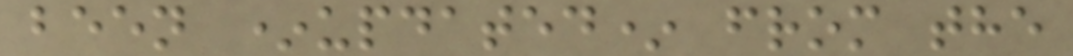been *updated* from the
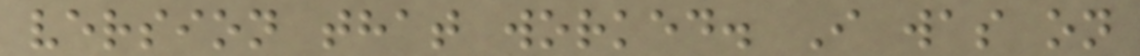version that worked. I was on
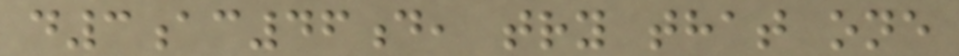d3ac46d, try that one
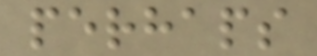perhaps
